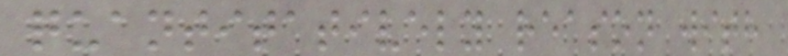quantitatively reason with
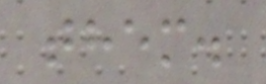them.
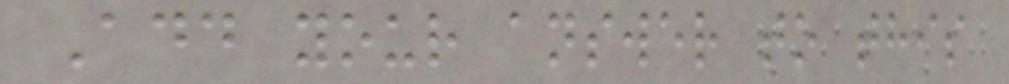Add your answer to this
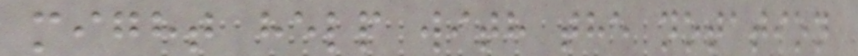might help with the notation
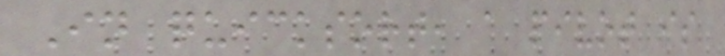In quicksort, a pivot is
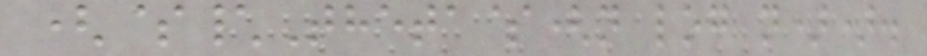($\Theta$(n log n)).
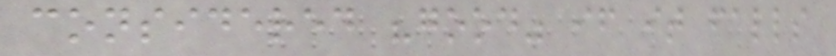considered "good" if it falls
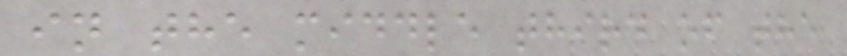in the middle third of the
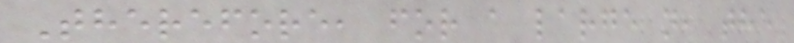Therefore, for a large n, the
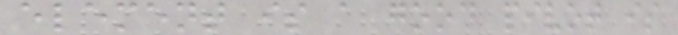element is a good pivot is
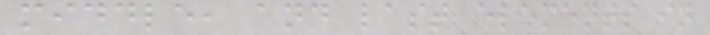middle, and last elements in
